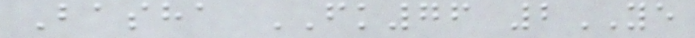Basha FK76 2YE
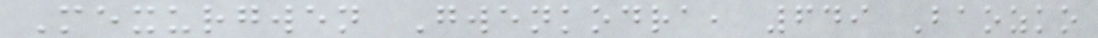Mexurgwen Gwenkodra, 649 Baozko
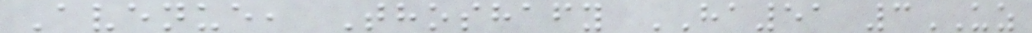Avenue, Thoshafy HA51 3UZ
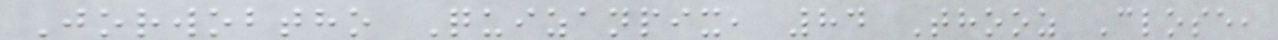Jorwobtho Quizanpix, 84 Thooz Close,
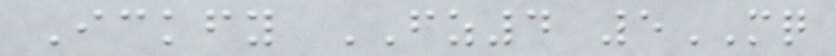Ickfy FZ4 5MQ
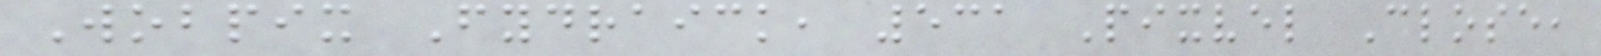Wobpix Fydraick, 531 Pixvel Close,
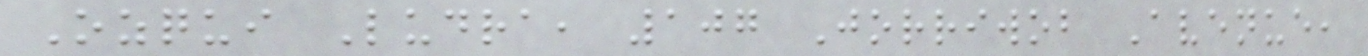Ozqui Ludra, 107 Jorriwob Avenue,
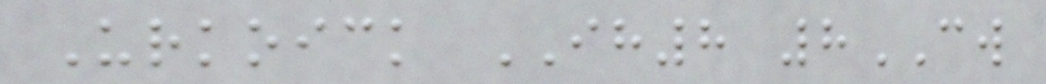Urkoick IH8 8CW
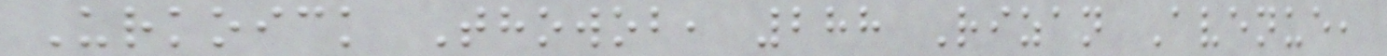Urkoick Thowob, 288 Rizan Avenue,
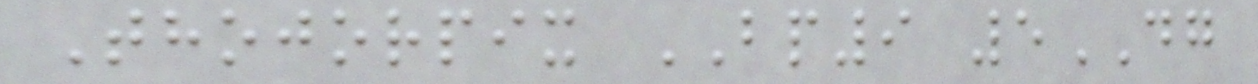Thojorpix BP9 5DG
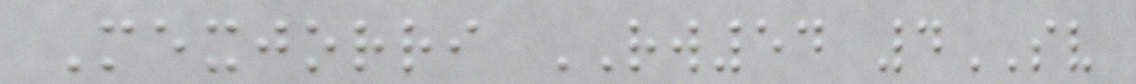Mexjorri RW54 4SV
